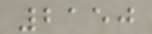2150
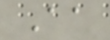Aa
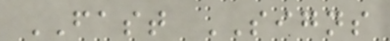FAST SIGNS
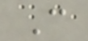C
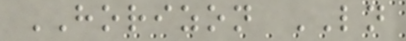HORIZON LN
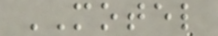MOTEL
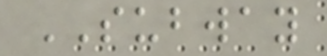SUBWAY
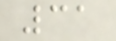31
